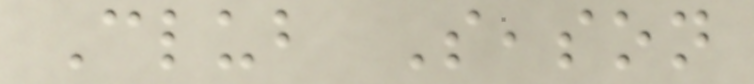Club Season
